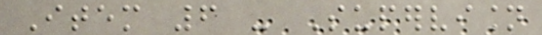Item 6 - Supervision
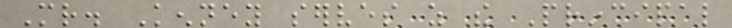Mr. Kenney serves as the Principal
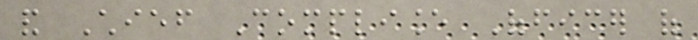and Chief Compliance Officer of
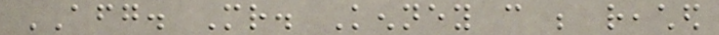AFG. Mr. Kenney can be reached
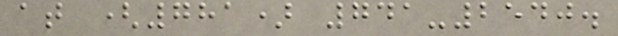at (781) 741-2540.
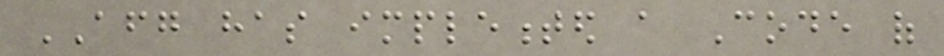AFG has implemented a Code of
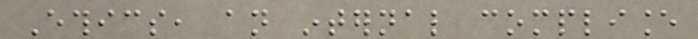Ethics, an internal compliance
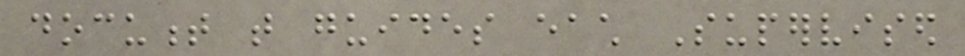document that guides each Supervised
